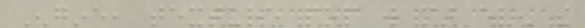Engine, texture pop will mar even the
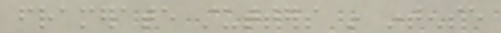framerate stutters in intense
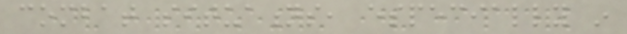combat situations, especially in
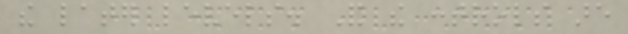the later levels. And the controls are
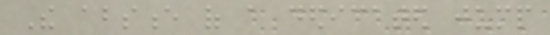The absence of a dedicated jump
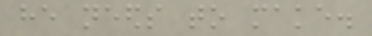he needs to make.
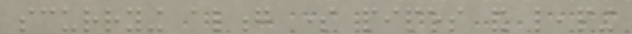scurrying along some pipes and leaping
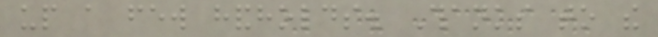up a few handholds. Thanks to the
